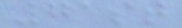71st
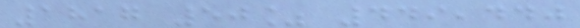1817 50% 449,440
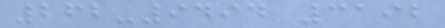262-9494 3192
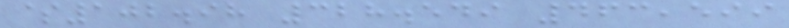$102.98 328.549 463,599
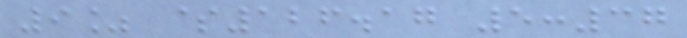9% $126.17 5:37
